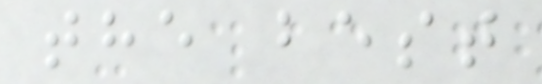the best
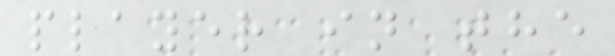player in the
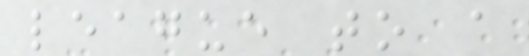league to a
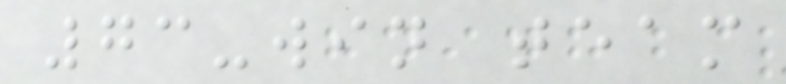73-win team
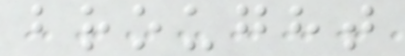brought
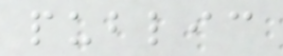public
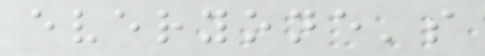everyone's
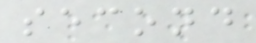second
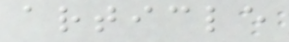article
